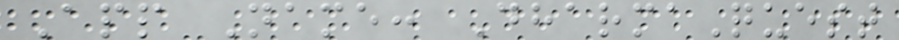App Name: DharmaQuest
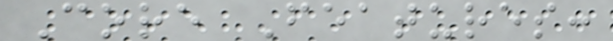Core Features:
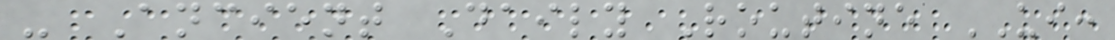- Ancient Daily Routine UI:
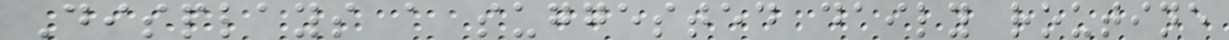Displays a suggested daily routine
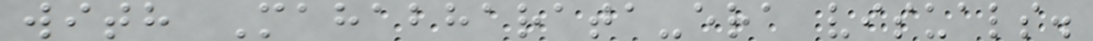with Mahabharata-era visuals.
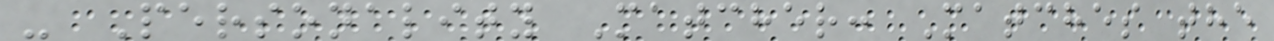- Personality Matcher: Matches the
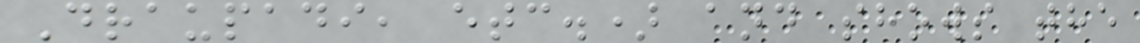Draupadi, etc.) and shows the
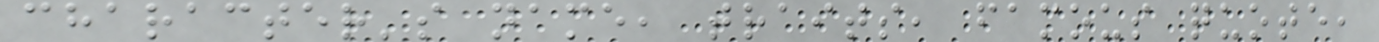character's name, traits, famous quote,
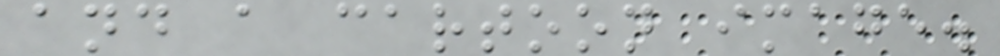and a cartoon image.
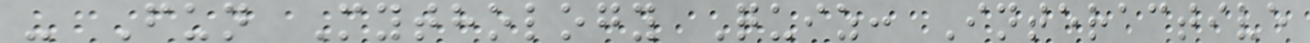- Fun Mythology Quiz: Interactive
